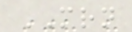MRN
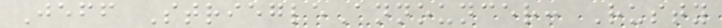Jeff StriegleAnnouncer: Rusty
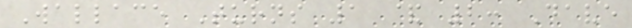Wallace Turns 1 & 2: Dave
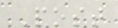Post
